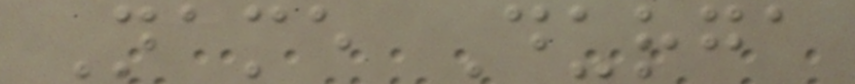Name Durga
